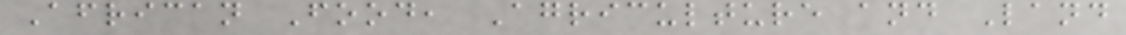African Food, Agriculture and Land
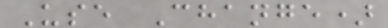Use Change)
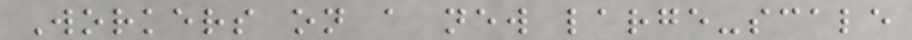Workers on a new large-scale
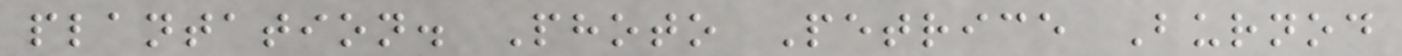plantation. Photo Petrice Burnod
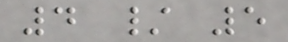4 / 5
